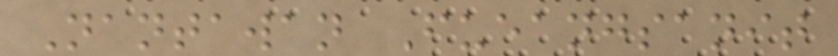Nantawan Fueangsanit
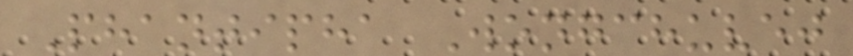Phantipha Wongchuvej
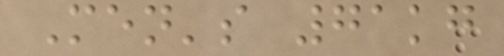Men's 71kg
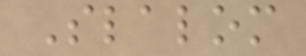Slalom
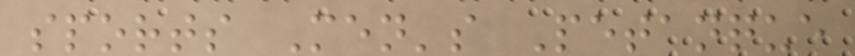sports Men's Petanque
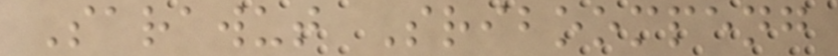Sarawut Sriboompeng
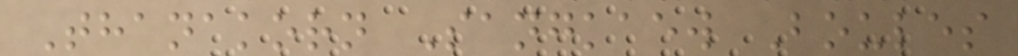Thanakorn Sangkaew Boules
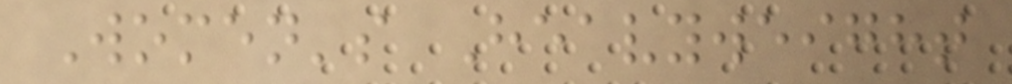Women's Heavyweight
